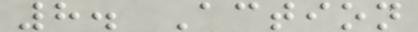8. Action
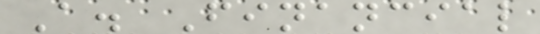A. Financial
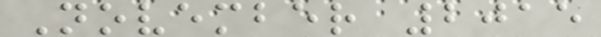November 2015
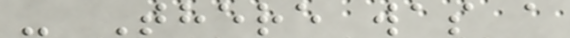- There was a
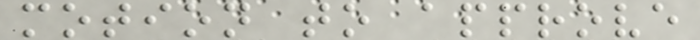motion to approve
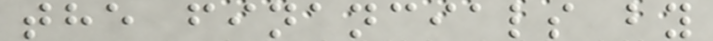the financials by
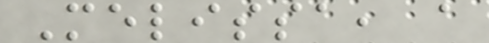Melissa, a
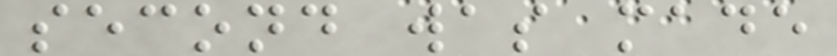second was made
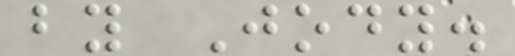by Jody.
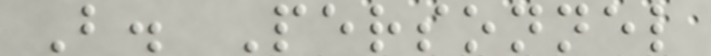B. Personnel
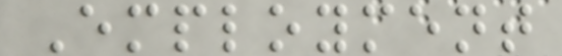Employment
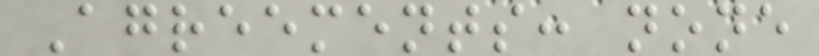Agreements: none
